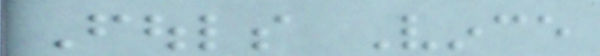Fouls Vince
